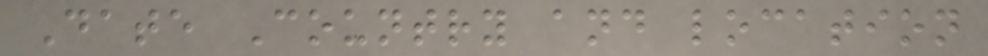Date Country and location
